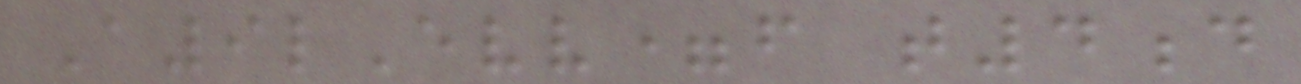A9lEvv=f t4d
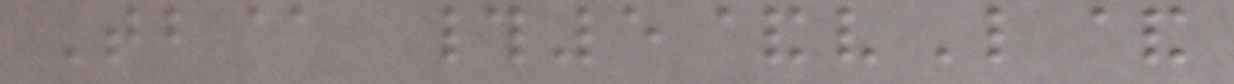Tb@ #5&vL&
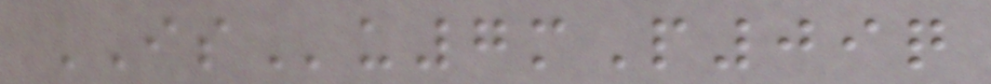ISu7mP09q
